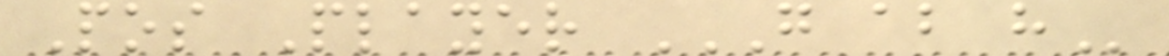Pos Player G AB H
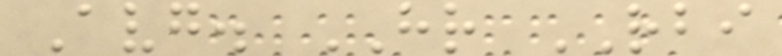Avg. HR RBI
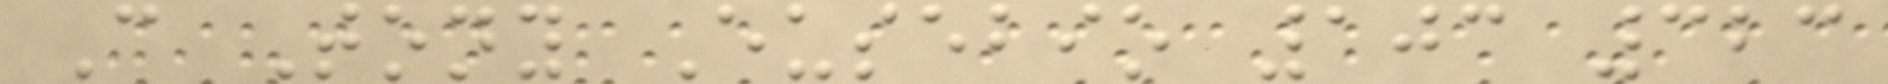C Tony Eusebio 103 323
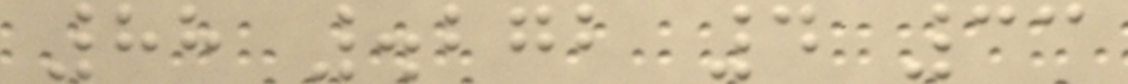88 .272 4 33
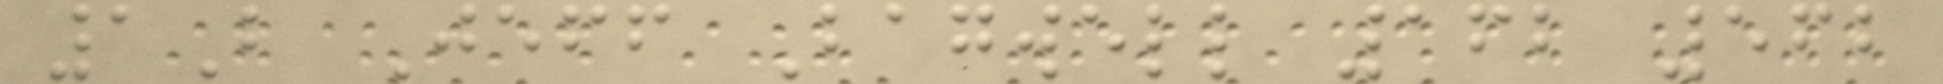1B Jeff Bagwell 162 562
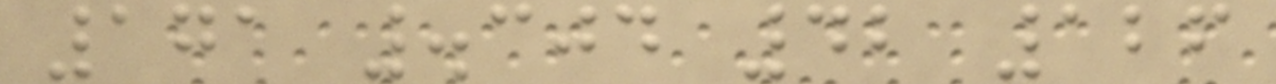171 .304 42 126
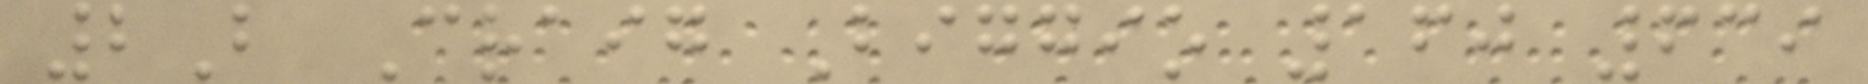2B Craig Biggio 160 639
